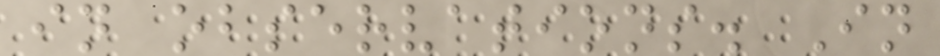in observations. In
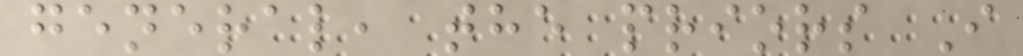general, the priors I
